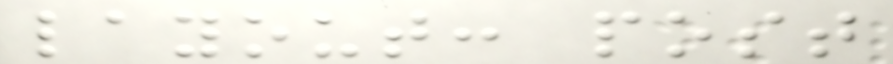layout: post
